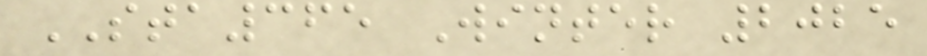STA365 Winter 2025
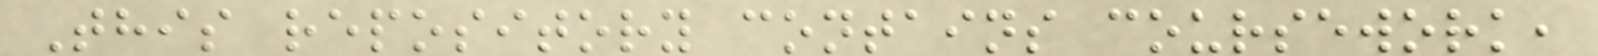This repository contains coursework,
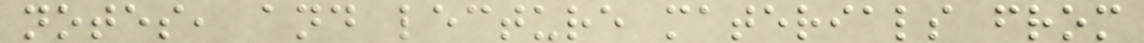notes, and lecture materials from
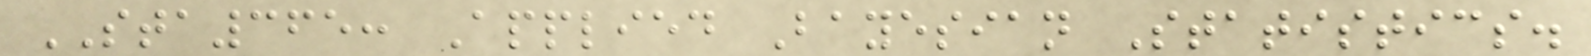STA365: Applied Bayesian Statistics.
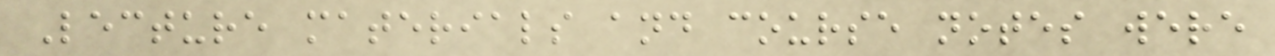Lecture materials and course notes were
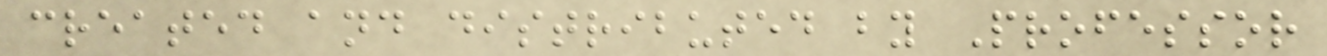created and distributed by Professor
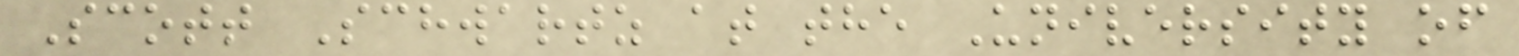Scott Schwartz at the University of
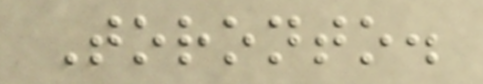Toronto.
